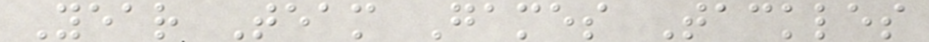Year Team Games Tackles
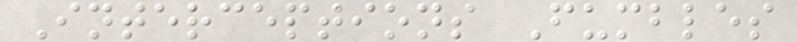Interceptions Fumbles
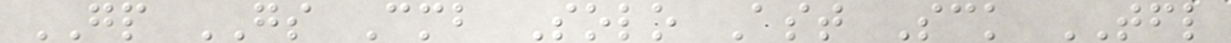GP GS Cmb Solo Ast Sck TFL
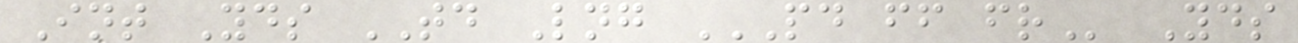Int Yds TD Lng PD FF FR Yds
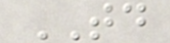TD
